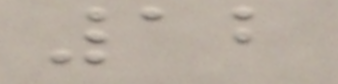12
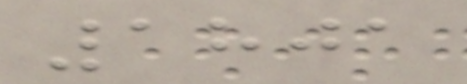1801
